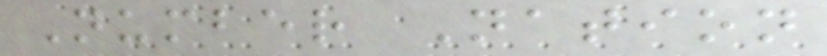Number Nation
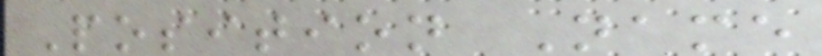Position Name
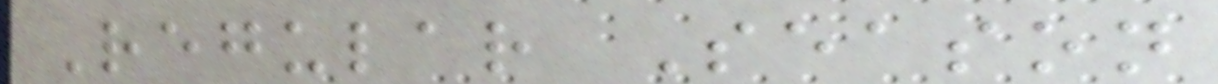Regular Season
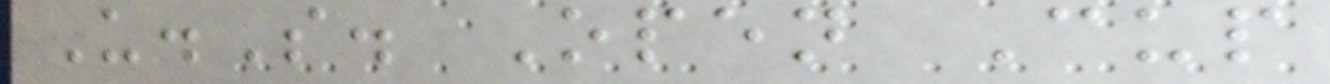U.S. Open Cup
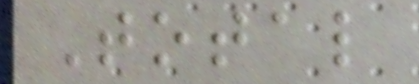Total
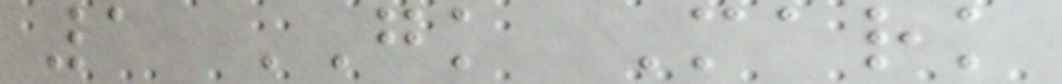1 GK Mark
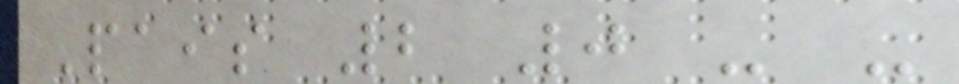Pais 2 0 - -
